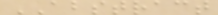ABSTRACT
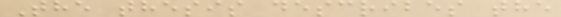The thesis describes the
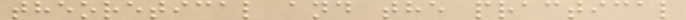theoretical and the practical
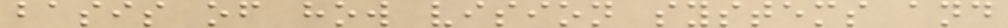basis of how vision systems and
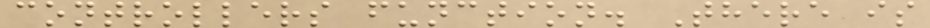controllers function. There is
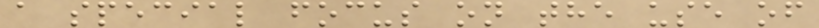a special focus on the use of
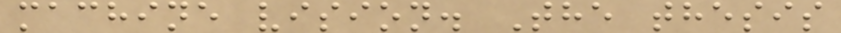machine vision. The thesis
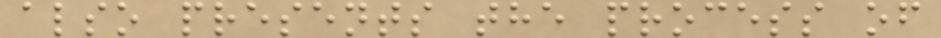also presents the process of
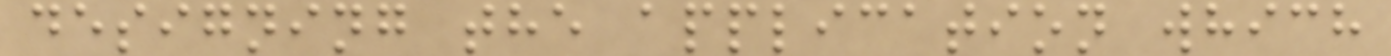designing the application which
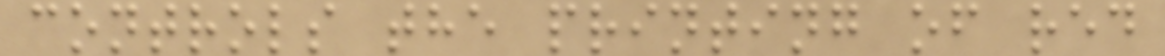controls the printing of red
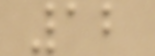12
